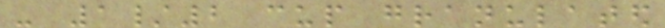- 1/2 cup granulated
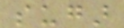sugar
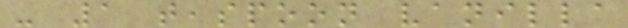- 1 teaspoon vanilla
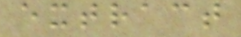extract
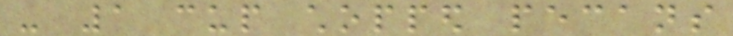- 1 cup chopped pecans
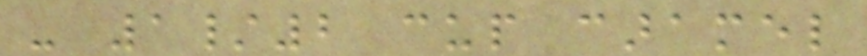- 1/2 cup caramel
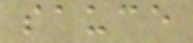sauce
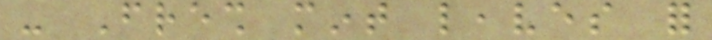- Fresh mint leaves for
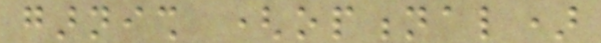garnish (optional)
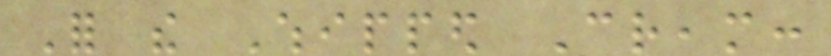For the Whipped Cream:
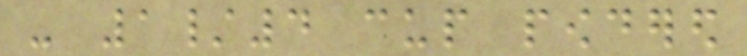- 1/4 cup powdered
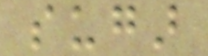sugar
